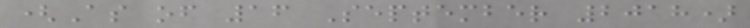(As of 16 September 2018)
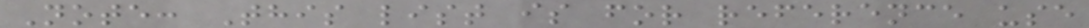Note: This list is for reference use
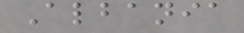Albania
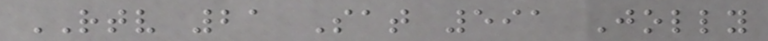RTV 21 Sat 591 Jolly
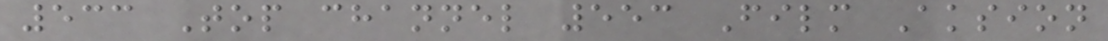533 Top channel 553 Film Aksion
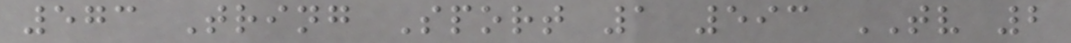573 Tring Sport 1 593 TV 2
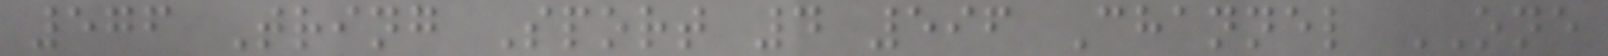576 Tring Sport 4 596 Channel ONE
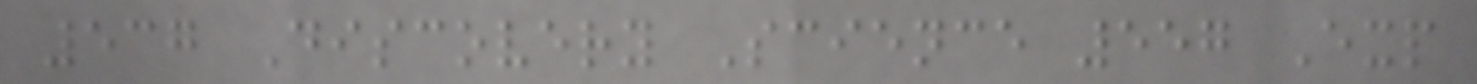537 Discovery Science 557 Exp
